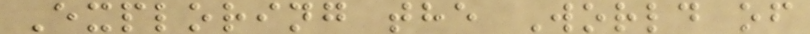Exploring the World of
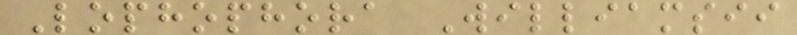Lophophora Williamsii
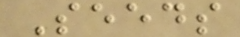Seeds
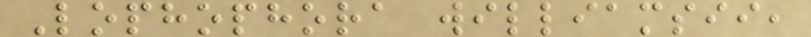Lophophora williamsii,
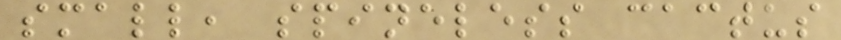small, spineless cactus
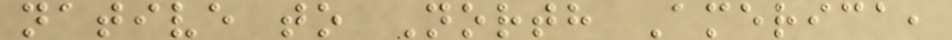native to North America,
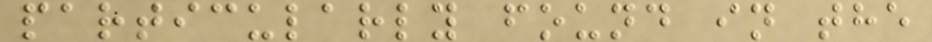particularly found in the
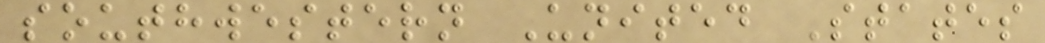southwestern United States
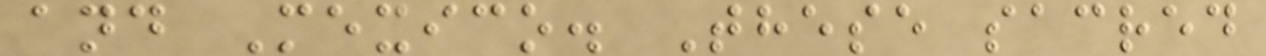and Mexico. These sacred
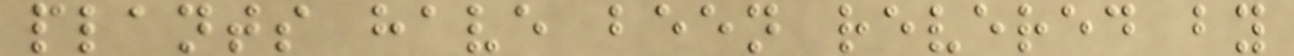plants have been revered by
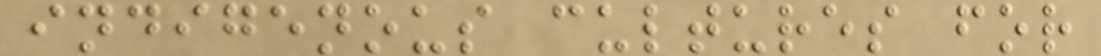indigenous cultures for
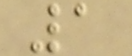1
